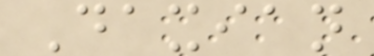Daxian
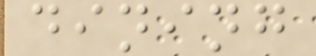dining
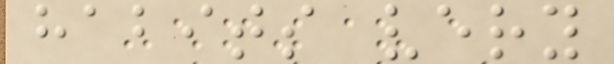habits very
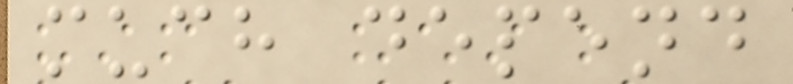much depend
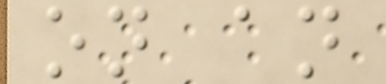on an
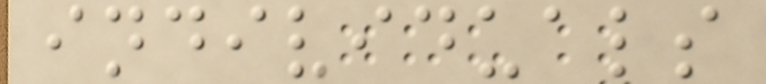individuals
